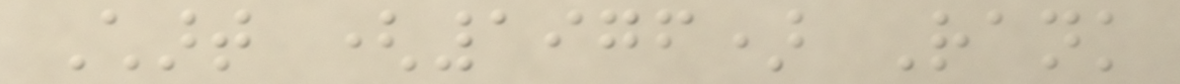Chart (1976) Rank
